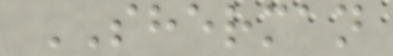SHERMAN
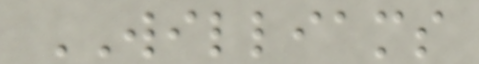WILLIAMS
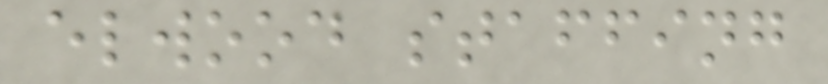elwood staffing
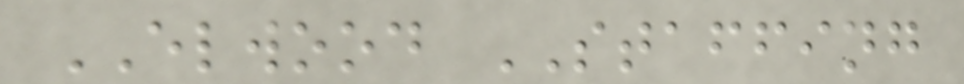ELWOOD STAFFING
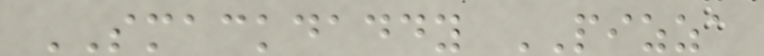SMACKDADDY PIZZA
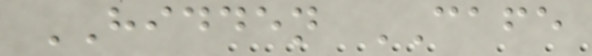HIDDEN CAFE
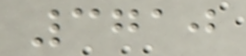3710
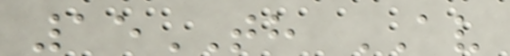15TH AV
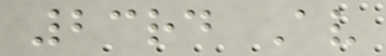23rd Av
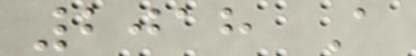2018 A
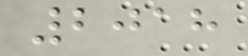2018
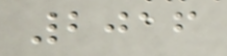2016
